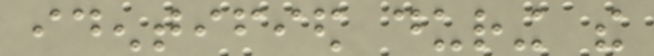identified during the
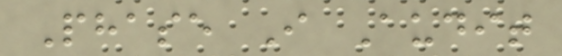Phase I Audit
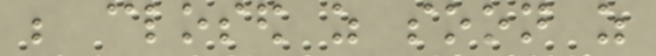be closed as soon as
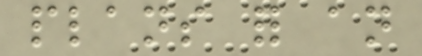plans for an
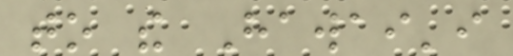to the Hawai'i
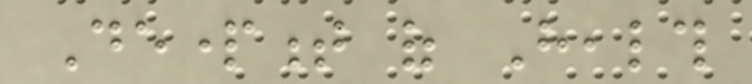Department of Health
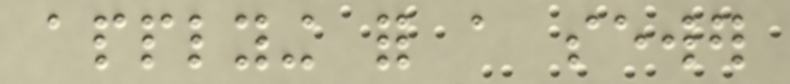applying for a sewer
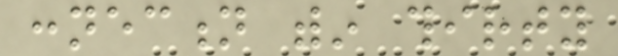connection within thirty
